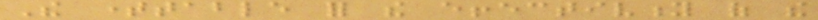The timetable for the effectivity of the
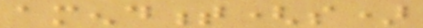amendment(s)
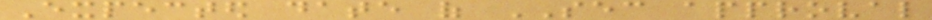Expected date of SEC approval
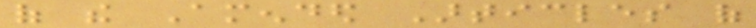of the Amended Articles of
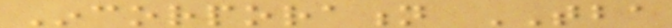Incorporation TBA
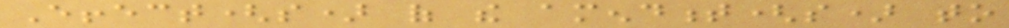Effect(s) of the amendment(s) to
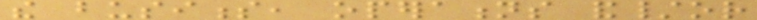the business, operations and/or
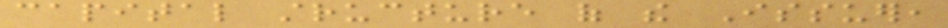capital structure of the Issuer,
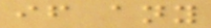if any
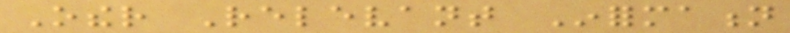Other Relevant Information
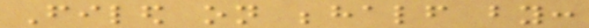Filed on behalf by:
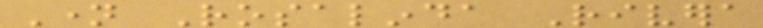Name Rosalinda Rivera
